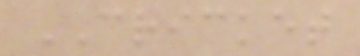CRICKET
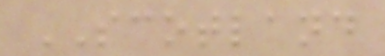SCOTLAND
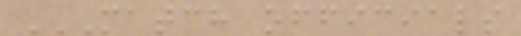MATCH OFFICIALS
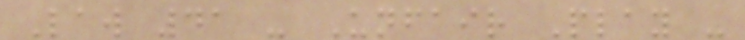Law 41 - Unfair Play -
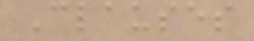Clauses
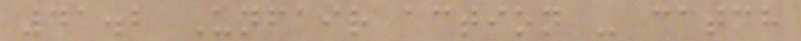41.2 Unfair action - catch
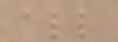all
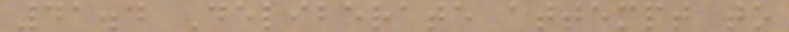41.4 Deliberate attempt to
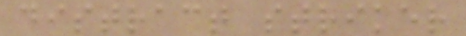distract striker
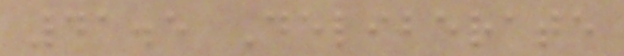41.5 Deliberate
